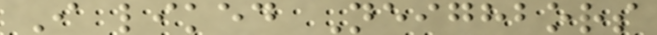I liked Neighbors
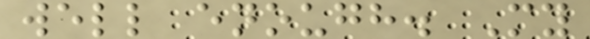well enough. My
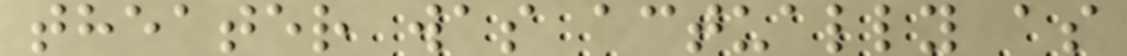theater was actually as
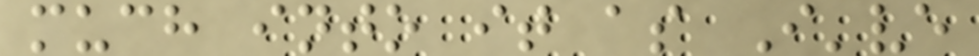much into it as I've
